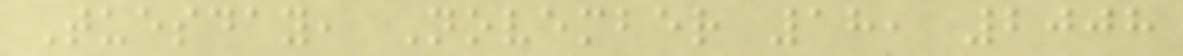Tuesday, November 18, 2008
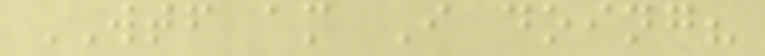WTF am I doing?
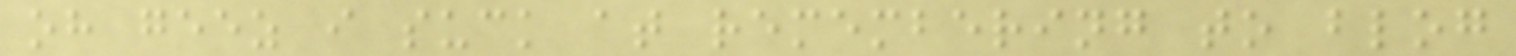oh geez i suck at remembering to blog
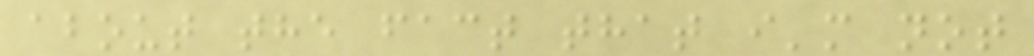about the fact that i'm not
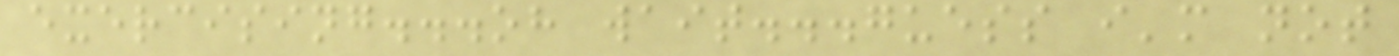exercising...oh wait...guess i'm not
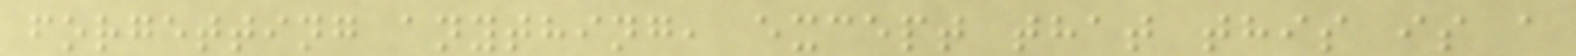forgetting anything, except that this is a
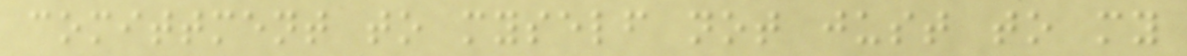comittment to myself not just to my
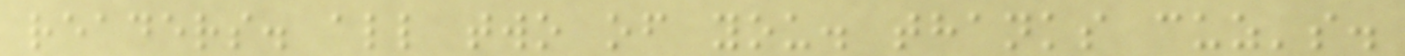readers. all two of you. thanks cuz's.
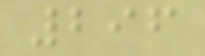296
